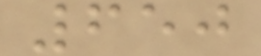650
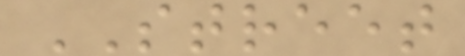STREET
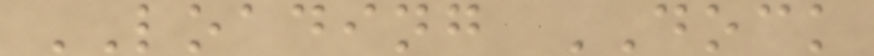LOADING DOCK
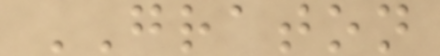GRATON
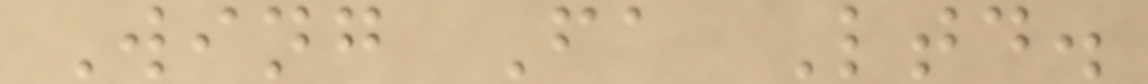Wing Fa Ltd.
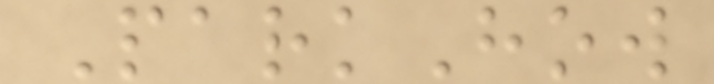ParkHow
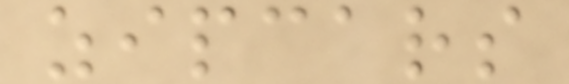zipcars
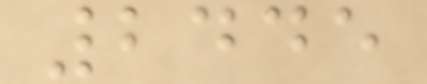2445
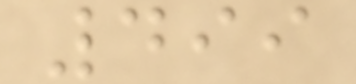499
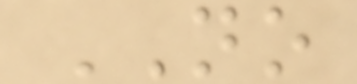NO
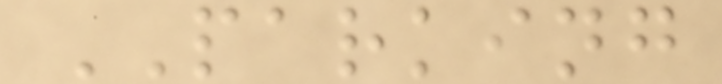PARKING
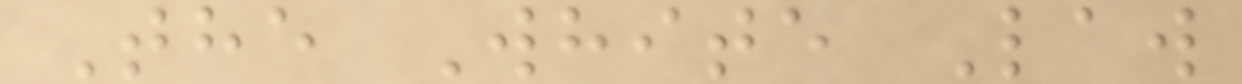The White Law
